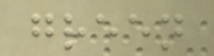green
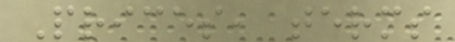Prices, terms
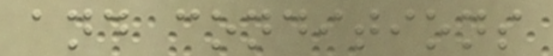and conditions
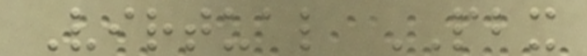Virtual PBX
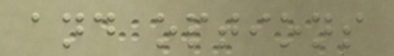and options
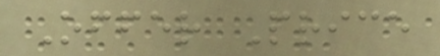Offer Price
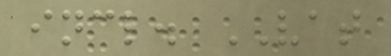incl. VAT
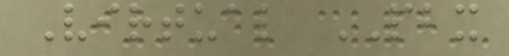Virtual PBX
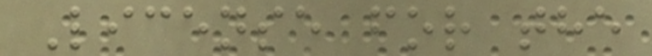License for the
